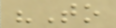"To
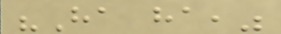"Ha ha,"
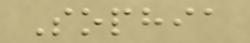Sophia
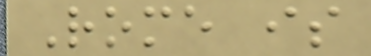Rome is
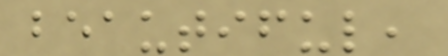beautiful,
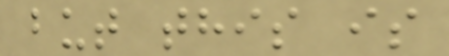but this is
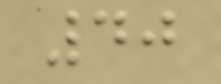40
